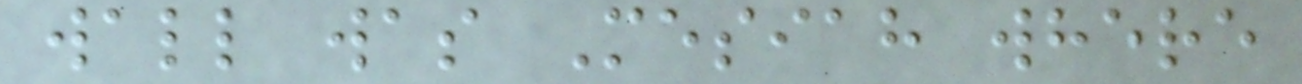wall was Mesiah where
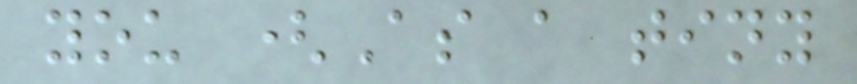you (As a tiny
